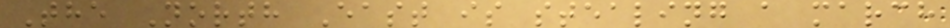The North East is stealing a march
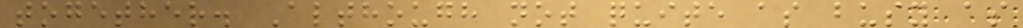together. Although not quite as busy as
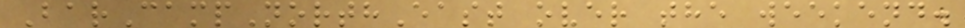BarCampNorthEast over the weekend.
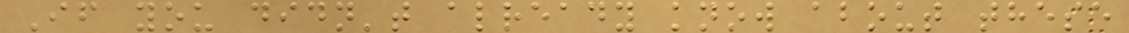If you didn't already know about these
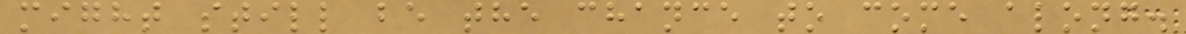might still be the chance to come along.
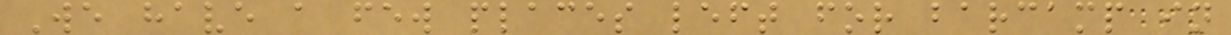We have a few places left for barcamp in
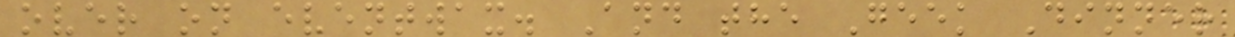over on eventwax. And the Geek Dinner
